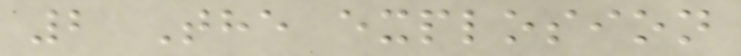2 The explosion
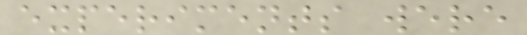experiments were
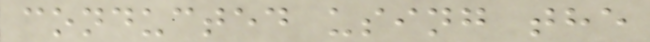conducted using the
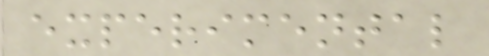experimental
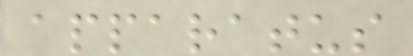apparatus
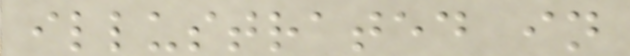illustrated in
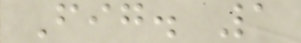Fig. 1
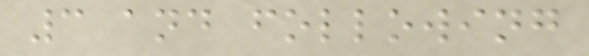3 and following
